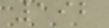192
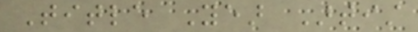Title Year Artist
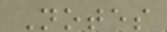Notes
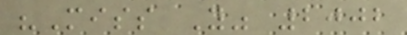"Miss You" 2002
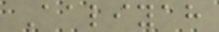Aaliyah
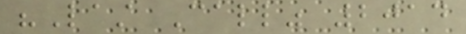"Last Call" 2014
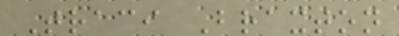Traci Braxton
